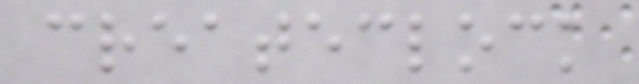createclock
